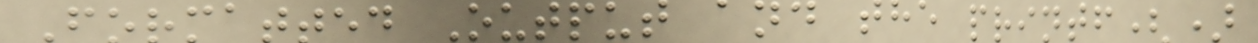Formatted Output and the printf()
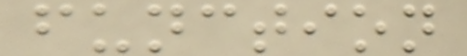function
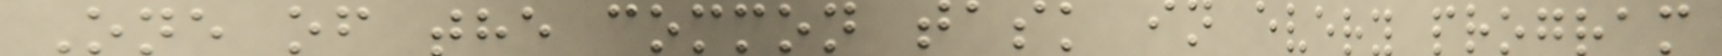One of the common task in every program
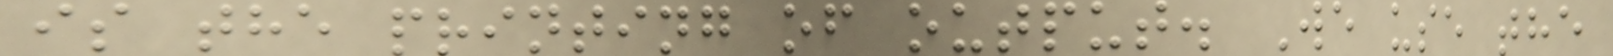is the printing of output. We use the
